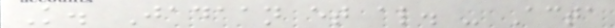K. Jadaan et al. - Acta
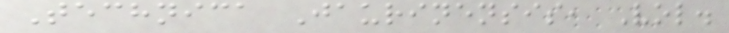Technica Jaurinensis, Vol.
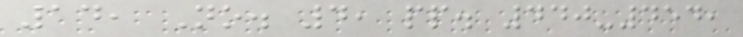14, No. 4, pp. 440-454,
